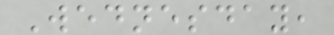Wednesday,
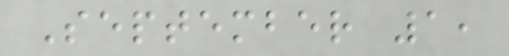September 1,
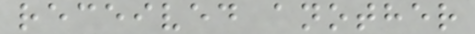received another
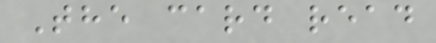The card read
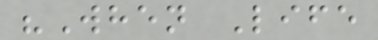"When Life
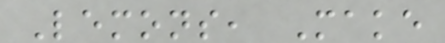Lemons, Make
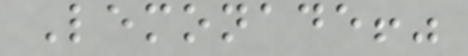Lemonade!"
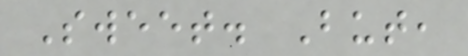Sweet. But,
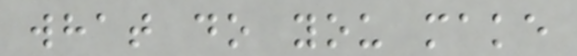what do you make
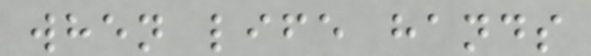when life hands
